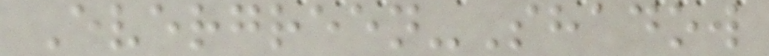Evergreen-Shadow
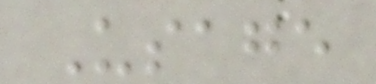Usage
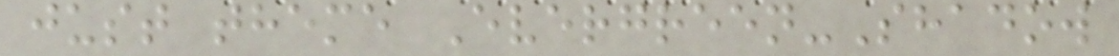just theme Evergreen-Shadow
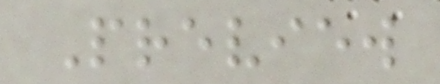Preview
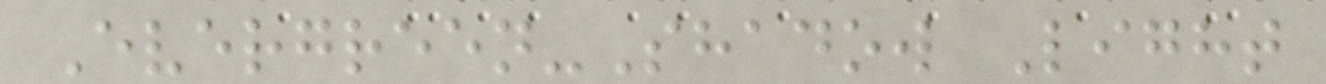Evergreen-Shadow Light
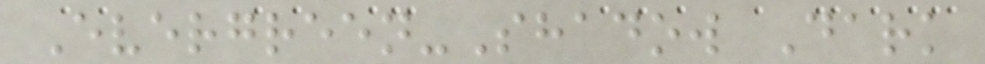Evergreen-Shadow Dark
